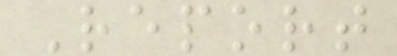Report
